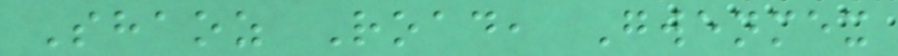Shaoz Road, Gwenmex
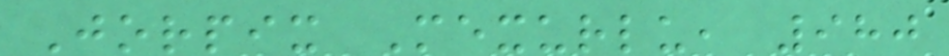Jorpix Mexurlu, 980
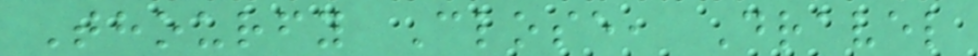Thourfy Close, Dravel
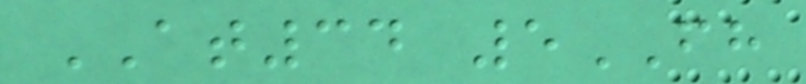AT34 5FH
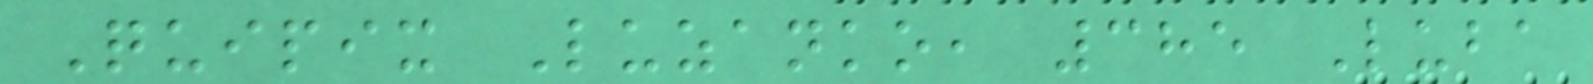Quipix Luzanko, 385 Luba
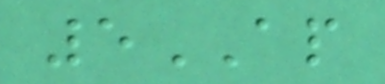5AP
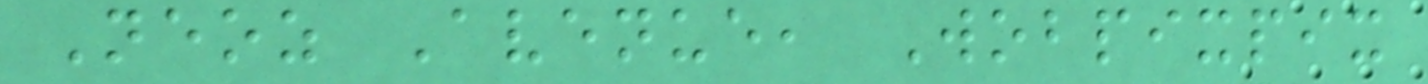Neoz Avenue, Wobpixpix
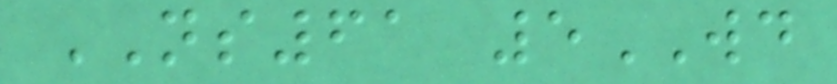NS61 5WD
